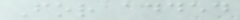For added
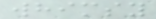whimsy
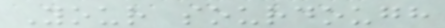Your sourdough
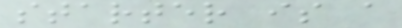starter is a
